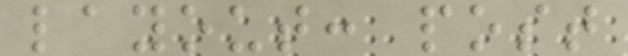layout: post
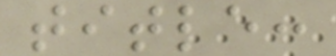title:
